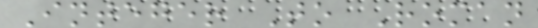Integer To Roman
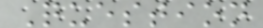Question
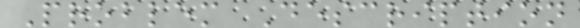Problem Description
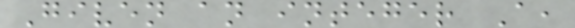Given an integer A,
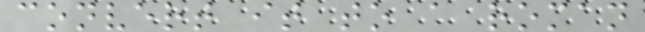convert it to a roman
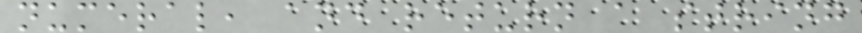numeral, and return a string
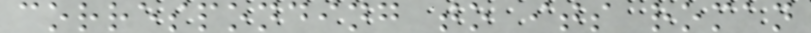corresponding to its roman
